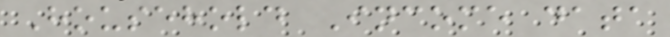Household Income data
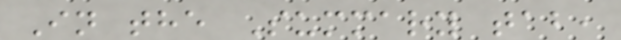In the Summary tab,
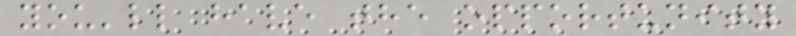you'll have the opportunity
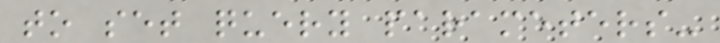to set query parameters-
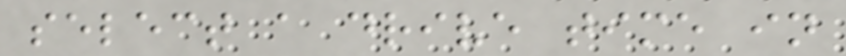select a drive time in
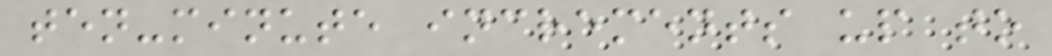ten-minute increments up to
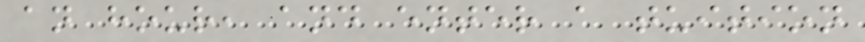an hour, and enter a tuition
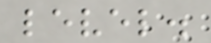level.
